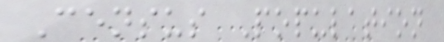Census Population
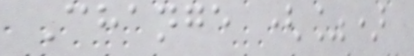Change (%)
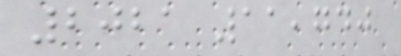2021 11,740
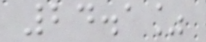24.1%
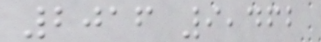2016 9,462
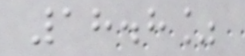18.8%
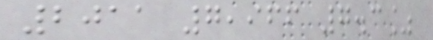2011 7,966 7.3%
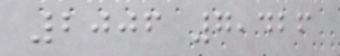2006 7,426
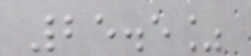25.5%
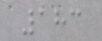183
